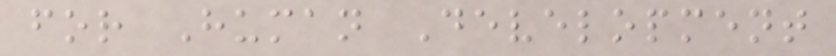for Human Development
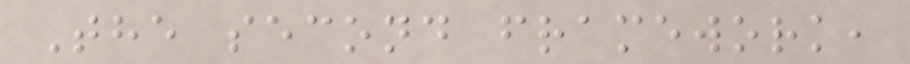The second framework,
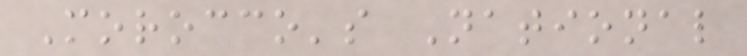Morocco's National
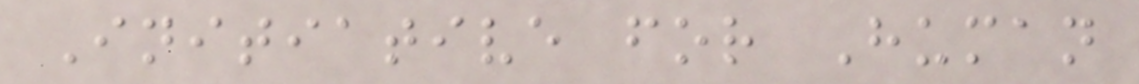Initiative for Human
